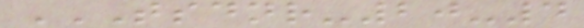TSDNR-20-4
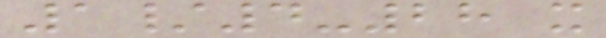1/4-28 x
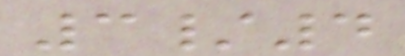3/4
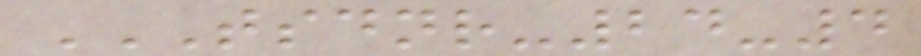TSDNR-24-4
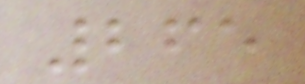265
